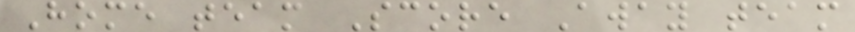Home team Score Away team
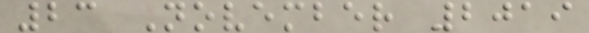23 November 2019
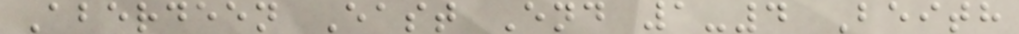Aberdeen East End 1-4 Beith
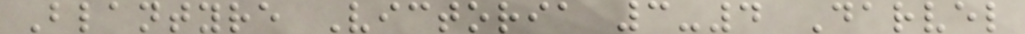Blantyre Victoria 3-4 Darvel
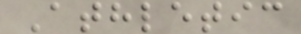Athletic
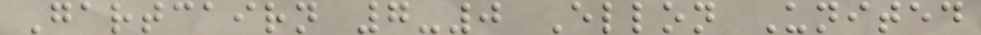Gartcairn 7-0 Ellon United
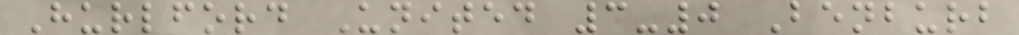Hurlford United 3-0 Benburb
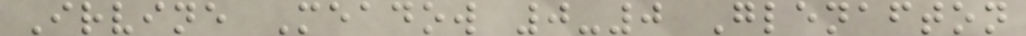Irvine Meadow 0-0 Glenafton
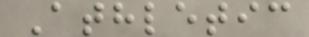Athletic
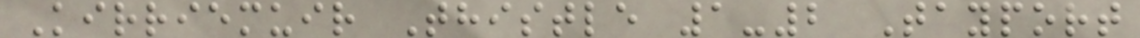Kirriemuir Thistle 1-2 Tayport
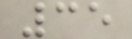35
